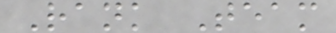Rank Team
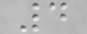4
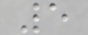5
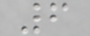6
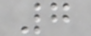7
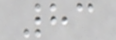83
